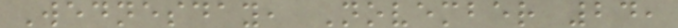Wednesday, November 24,
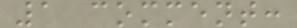1 comment:
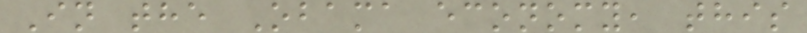In the Obama economy, this
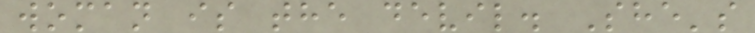woman is the devil. She's
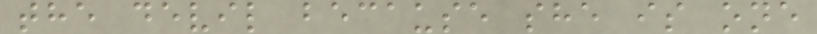the devil because she is one
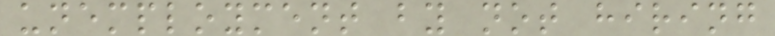unemployment by not hiring
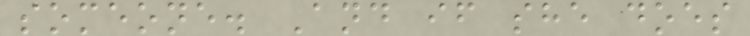someone. And if she does
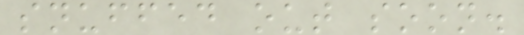snuffed out soon.
